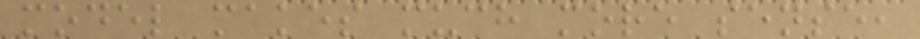model makes much more sense,
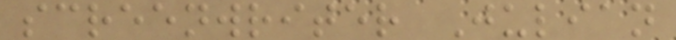screenwriter Julian
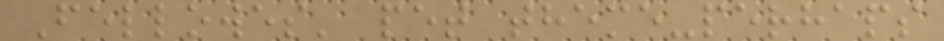Fellowes' pet theme-perhaps
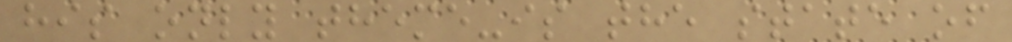his only theme-is the state of
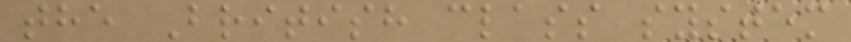the British class system
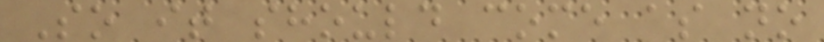So it should come as no
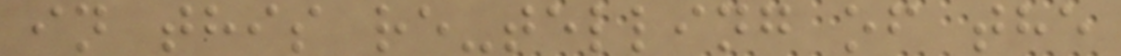in this re-telling of the
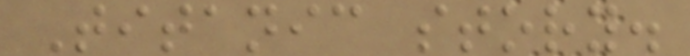Titanic story.
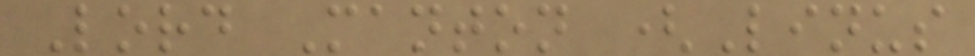Lord Manton (Linus
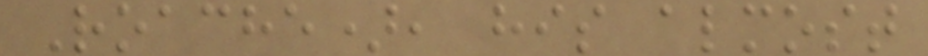Roache), his almost
